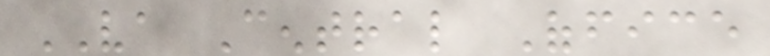VA Central Office
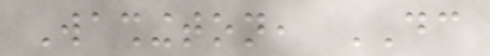Washington, DC
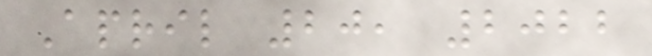April 20, 2022
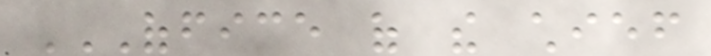OFFICE OF THE CHIEF
